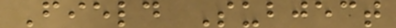Field Subject
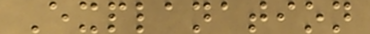Explanation
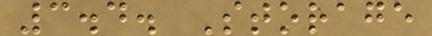3.4. Storage
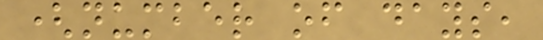(number of days,
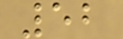52
